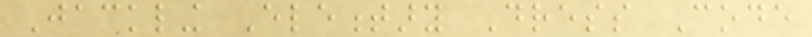Jackling Elementary Dress Code
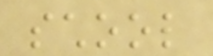school
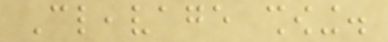Cleavage showing.
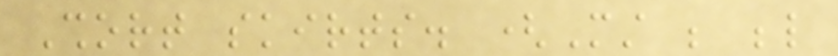Short skirts. (Must be below
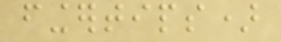fingertips)
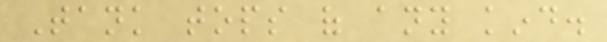Tank tops of any kind.
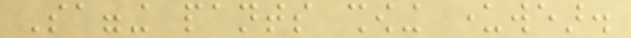Sagging pants showing underwear.
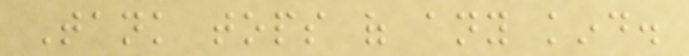Tank tops of any kind.
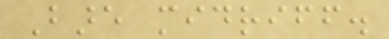Bare midriff.
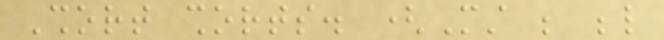Short shorts. (Must be below
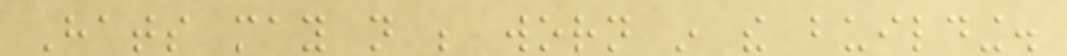Hats may not be worn in the building.
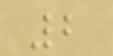2
